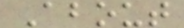About
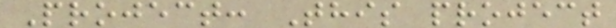Project: This project
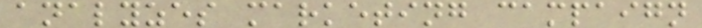analyzes marketing campaign
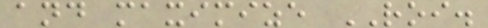and maximize ROI.
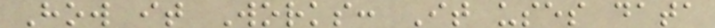How it Works: It uses data
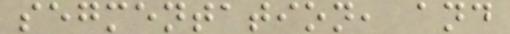segmentation, and
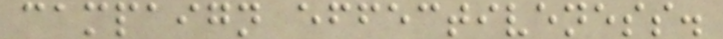campaign effectiveness.
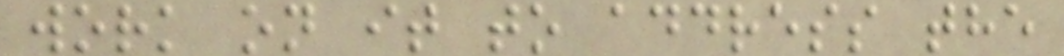work on it to address the
